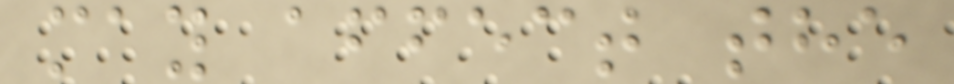may affect the
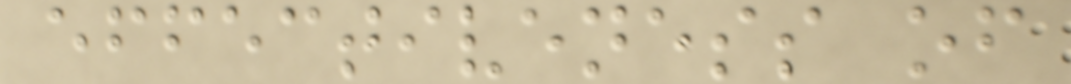effectiveness of
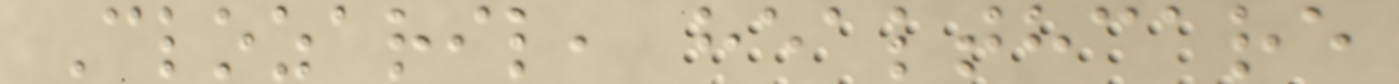Clozaril, healthcare
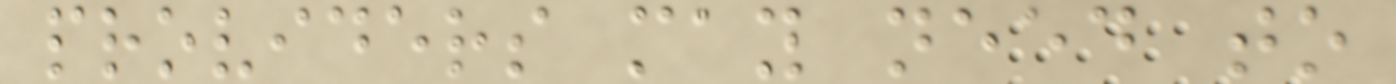providers may need to
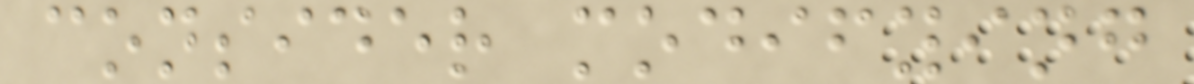consider modifying
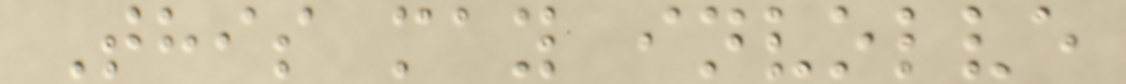This may involve
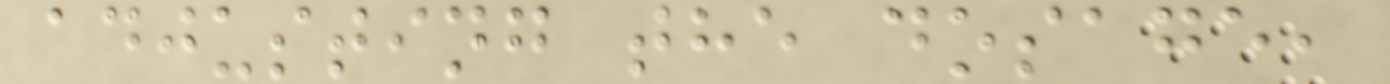adjusting the dosage,
